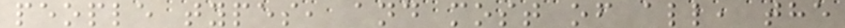people types, and most of all, the
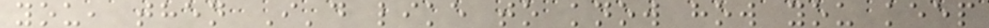you, then I'd like to know how you keep
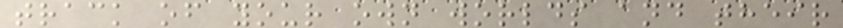track of your own worlds and their
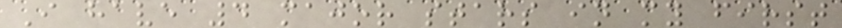I have 4 major stars in my first
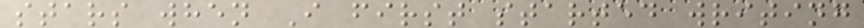stars when I first started writing
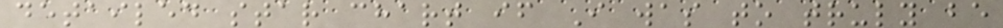detailed star chart if I was to truly be
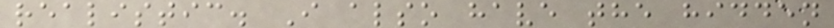realistic. I also have the hidden
